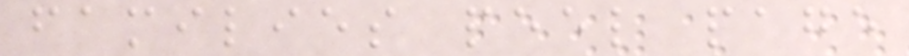families peel page
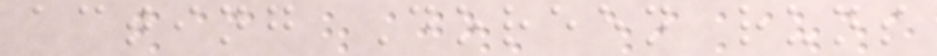acting Doreen runs
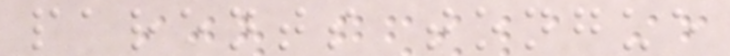parents tongue
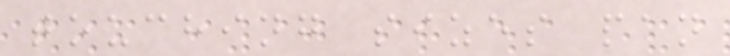touching sizes pan
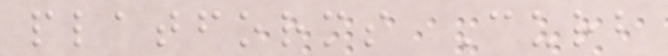platforms Curb
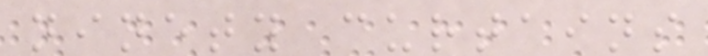ninety curtains
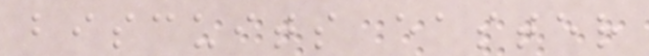biscuits easter
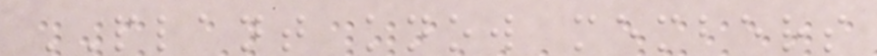PLANT know members
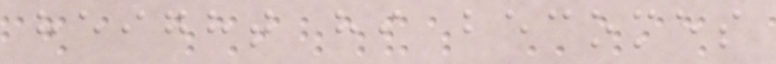height hi becomes
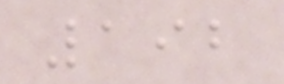192
